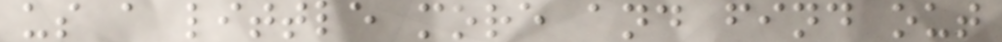us a little more and find out
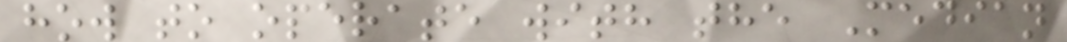how to operate with the Median
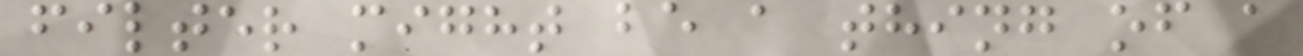filter might be a thing of a
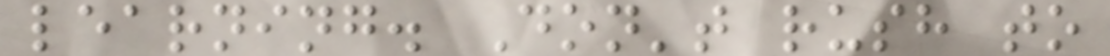learning. Don't rush to
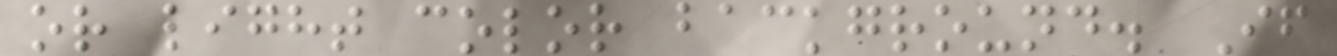or light color background. If
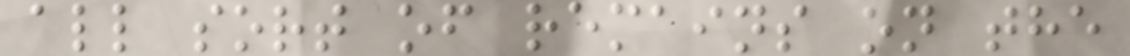all sort of remains on the
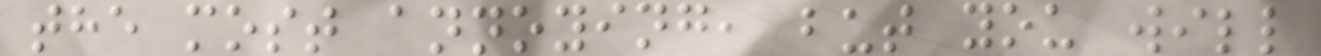the most annoying, but you will
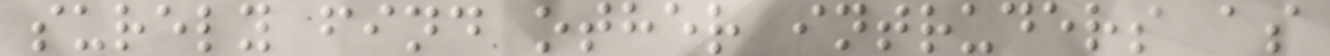surely find other intruders as
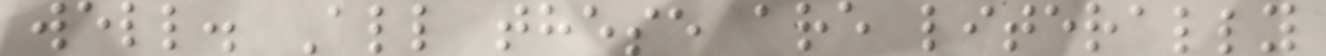well. All these are literally
